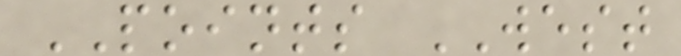POINTS WEST
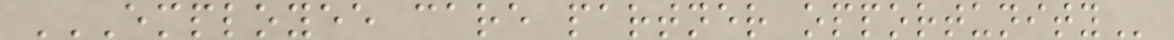EMPLOYEE CARE PARTNER OPPORTUNITY
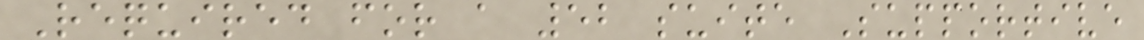Required for a 52 suite Supportive
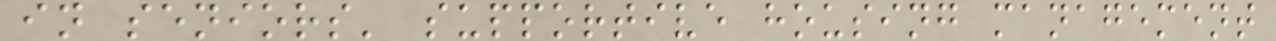in seniors' supportive housing management
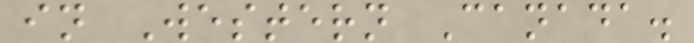in Western Canada.
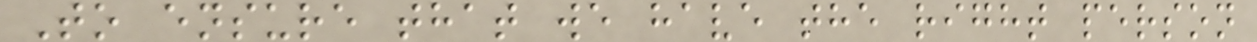To ensure that we have the right person
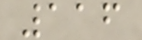116
